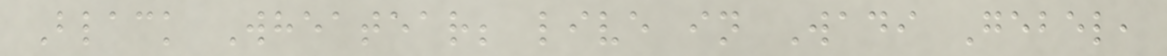Black Wheatear; live in Wadi Gebel,
